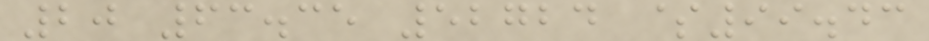20 63.35 52724 $99.43
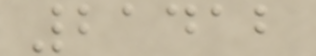21412
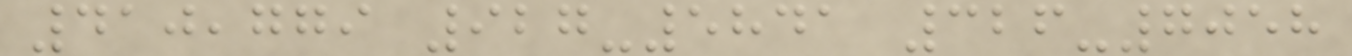410,779 927-5841 326-7058
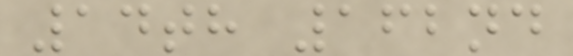14th 162nd
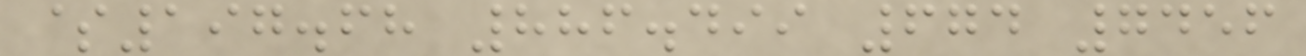$197.68 886.499 674 7456
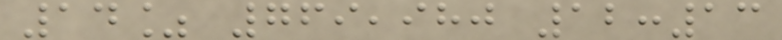14% 769,980 12:13
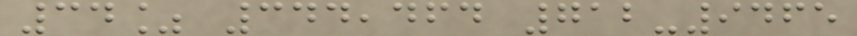34% 344,464 712-9465
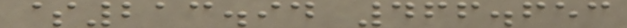$213.94 466.653
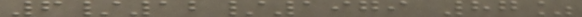6/12/1979 87%
